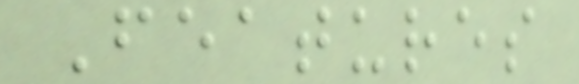Features
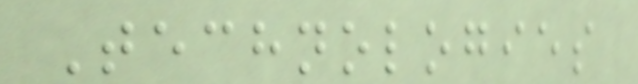Technologies
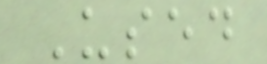Used
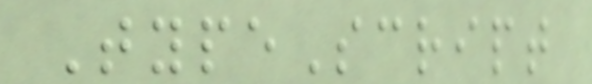TypeScript
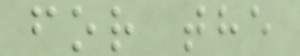for the
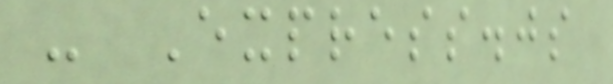- Express.js
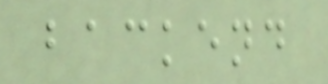backend
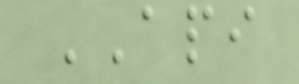API
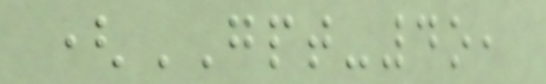(GPT-4o,
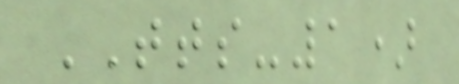TTS-1)
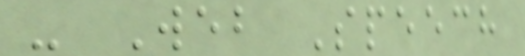- Web Speech
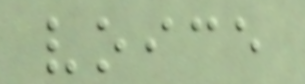voice
